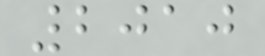2010
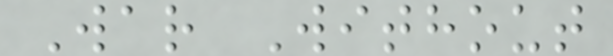War Without
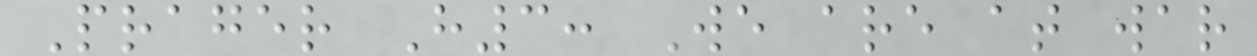Prager H3: We are at war
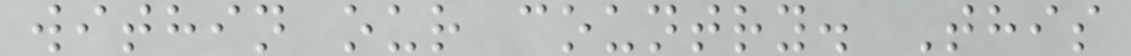within our country. This
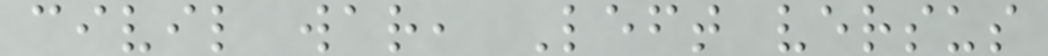civil war, Left versus
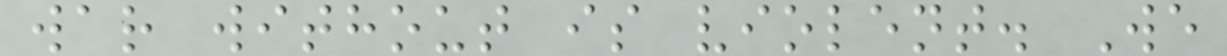war without is violent. We
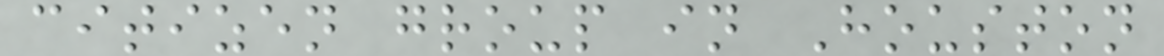citizen group in Houston
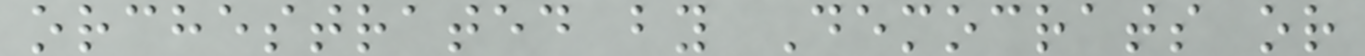orchestrated by Democrats or
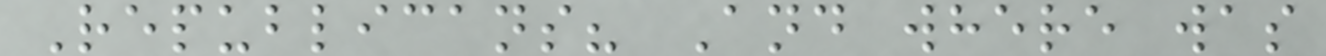Republicans? And where was
